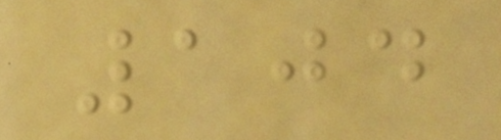104
